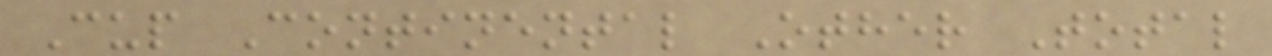Cup Continental Other Total
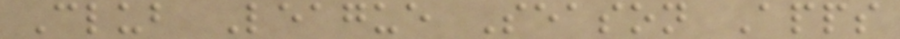Club League Season Apps
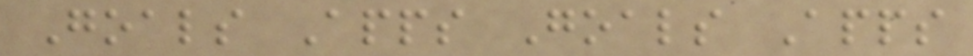Goals Apps Goals Apps
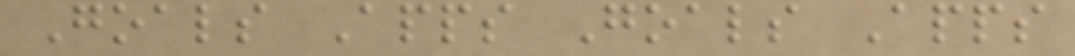Goals Apps Goals Apps
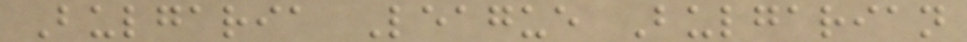Bulgaria League Bulgarian
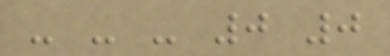- - - 0 0
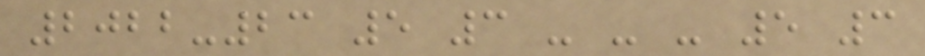2022-23 5 3 - - - 5 3
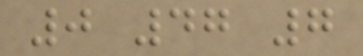0 47 7
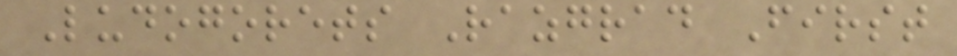Ludogorets Razgrad First
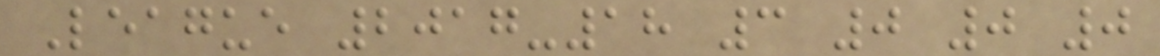League 2017-18 3 0 0 0
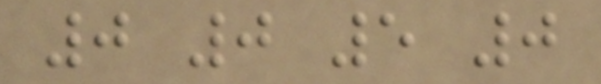0 0 5 0
